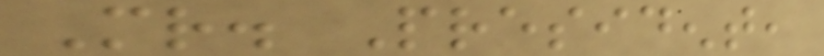Mr. President,
